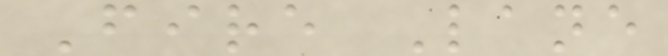Fire Lane
